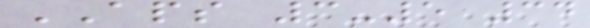APS 3-5 34
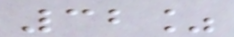32%
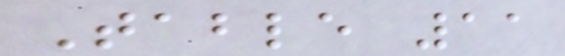Table 11
